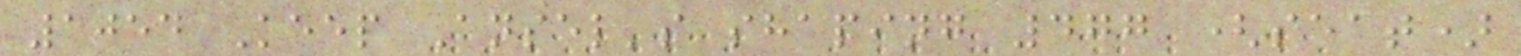1054 Keep Ansel's shaping 477 (seat)
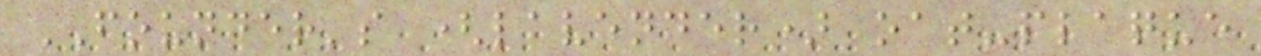FOUNDER's (lavender) oat-plaque
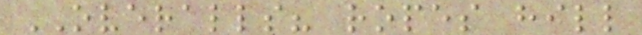OVERALLS? ropes hill
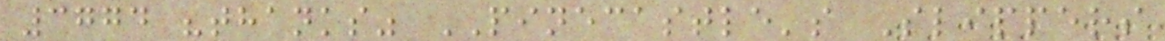3774 "thanks" PINECASTLE's Slippers
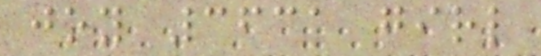joy 3631 girl
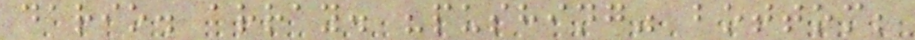dario. array. "pushing" bottom;
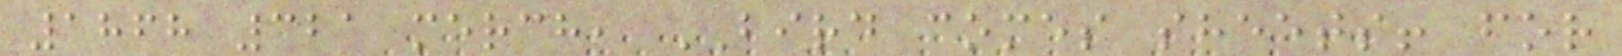1868 321 merch, BIRD comes sheets! for
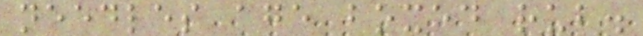needles age boxed rub.
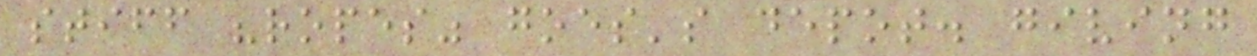stiff "ropes" goes's depot. giving
